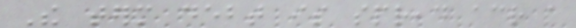The term debt is spread across a
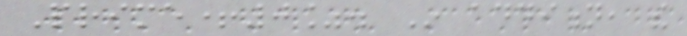Prime+0%. In addition, the
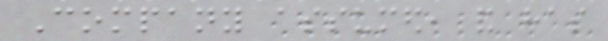Company assumed, and has
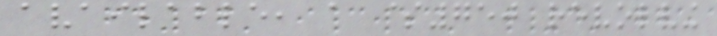available, a $750 revolving
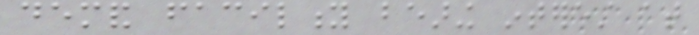demand facility bearing interest at
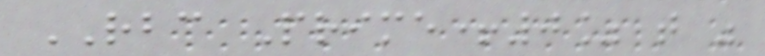RBC Prime+0% that was
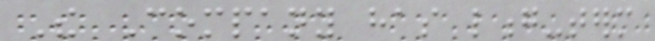The Company has long-term
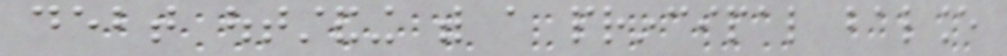debt outstanding with a principal balance
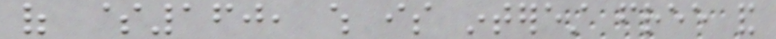of $160, which is interest free and
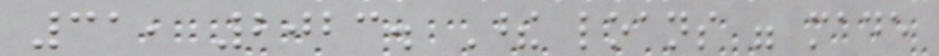31, 2023. These loans were made
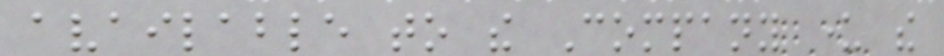available to the Company under the
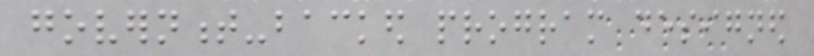government-backed program designed
